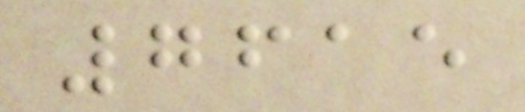7615
